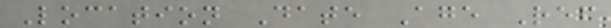Location Date Age Ref
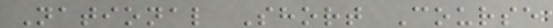National Short Course
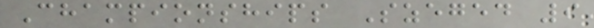Championships Szeged 9
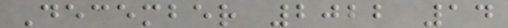December 2022 14
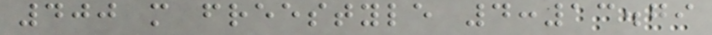400 m freestyle 4:13.79
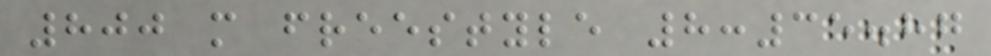800 m freestyle 8:35.87
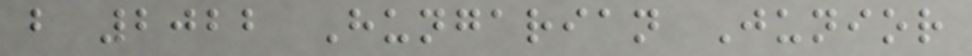b 2022 Hungarian Junior
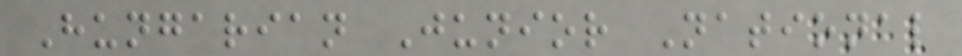Hungarian Junior National
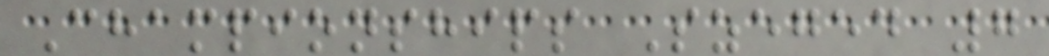Championships Szeged 7
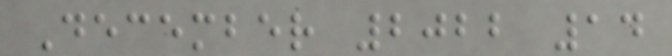December 2022 14
